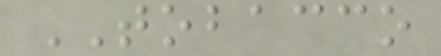TOBACCO
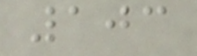103
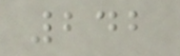242
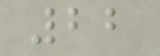22
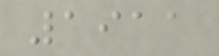1911
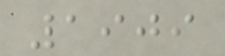1909
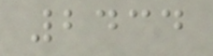2434
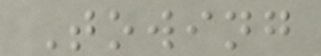Towing
